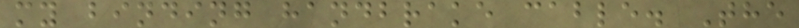my binding handbrake cable. The
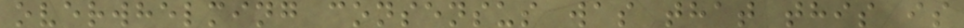overwhelming consensus was that this is
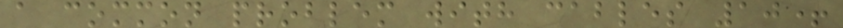a common problem with cables 10+
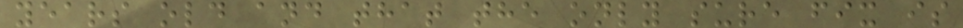years old and that the only sure fix is
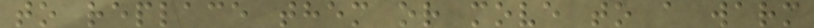to replace them or move to a warm
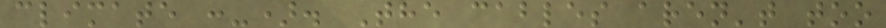climate :-). The cables aren't too
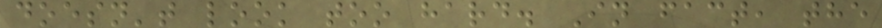doesn't look too hard. In fact, the
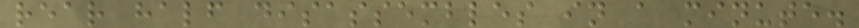rear half disassembles in a minute.
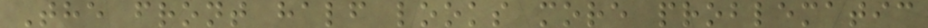The front half looks more problematic
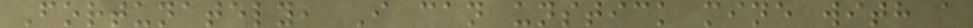Fortunately, I can unstick mine with a
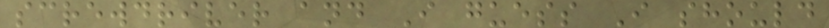screwdriver and I guess I should
